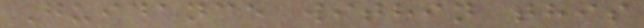Guidance within this
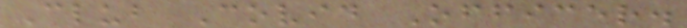Club Covid Officer.
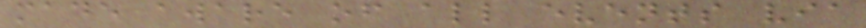made aware of all events via
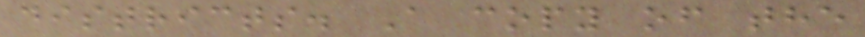districts. A copy of the
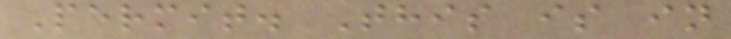Permit. This is in
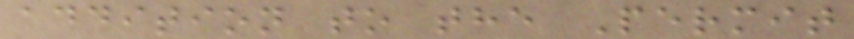addition to the Permit
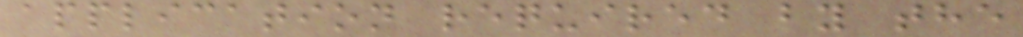application required by the
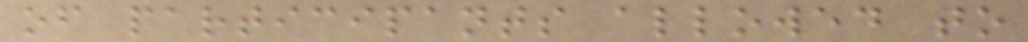of participants allowed to
